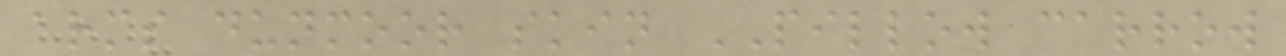arms dunmoor skin PILLOW carrow
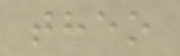theo
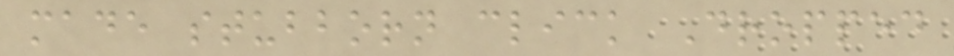made stubborn click Dropped
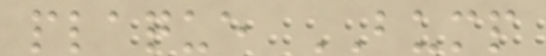plaque BUMP
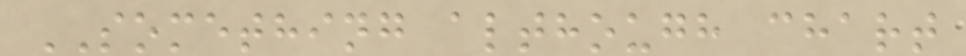SOMETHING although chart
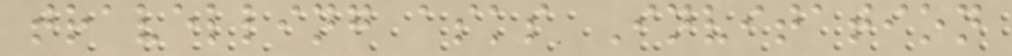travelling asks Invitation
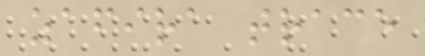zafira trace
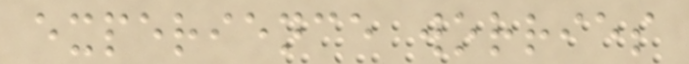experience worries
